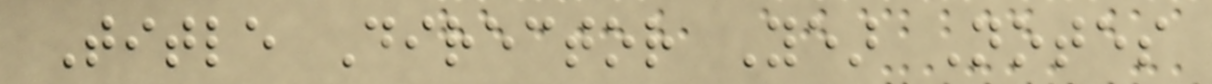Title Director Year Notes
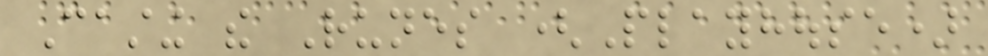Casting the Runes (Playhouse)
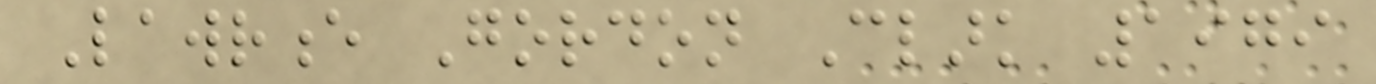Lawrence Gordon Clark 1979
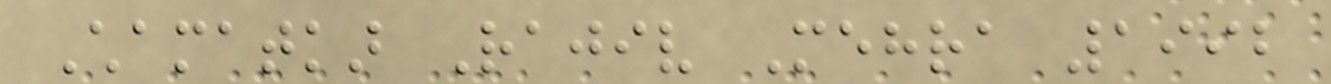Chamatkar Rajiv Mehra 1992
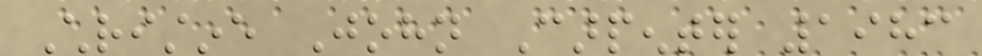Christine John Carpenter 1983
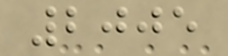2005
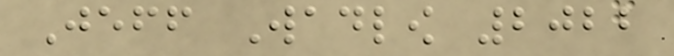Jeff Wadlow 2022
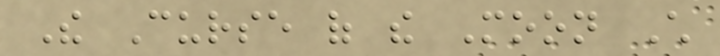The Curse of the Moon Child
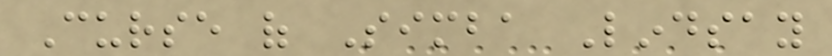Curse of Simba Lindsay
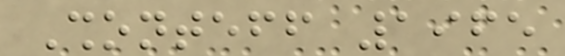Shonteff 1965
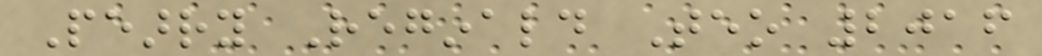Pearry Reginald Teo 2016
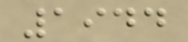1944
